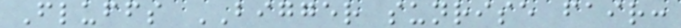Fluffs BIGGER sunrise fair:
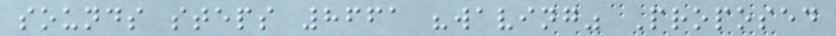sounds steps 8661 "waving" Proposed
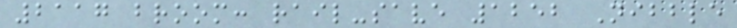2117 broom: rail-save 1252 Nibble
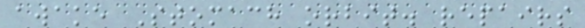awake Stomach orbit. repairs
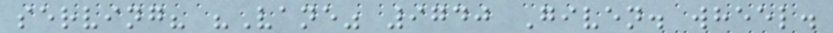serving? "Vane" 9740 Given. wheel.
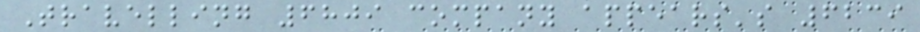Travelling 6809 company appears's 6239
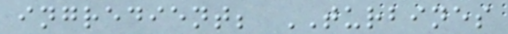ingredient; TURBINES
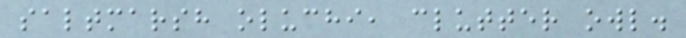saltmarsh oluchi, clutter owl.
